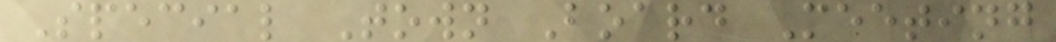Special Town Board Meeting
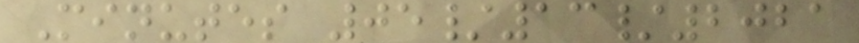Minutes 05/13/2021
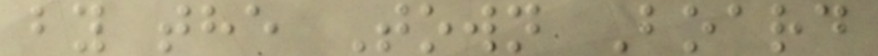by the Town Board
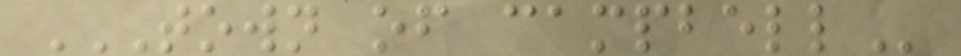TOWN OF CAMPBELL
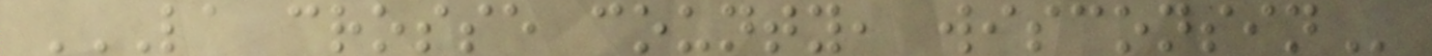LA CROSSE COUNTY, WISCONSIN
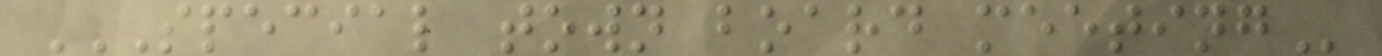SPECIAL TOWN BOARD MEETING
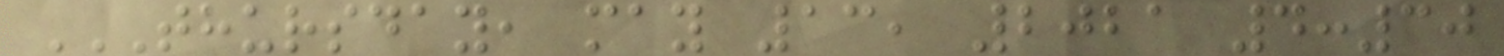THURSDAY, MAY 13, 2021 4:30
